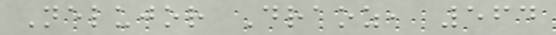Nelujor Draoz, 564
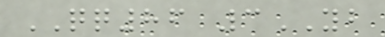QQ86 3YB
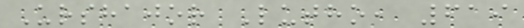Urshajor Lutho, 619
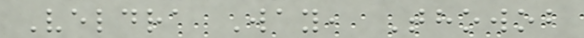Veldra Way, Thowob
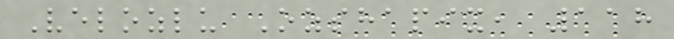Velozlu Ozshapix, 118
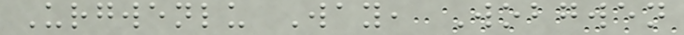Urgwenlu Way, Wobgwen
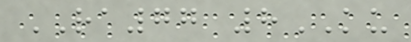RA77 8KU
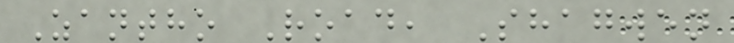Zantho Road, Shagwen
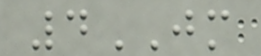4JM
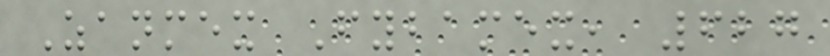Zanmex Fybamex, 627
